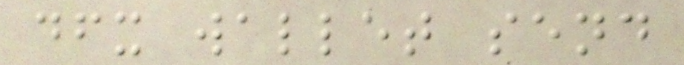dfx wallet send
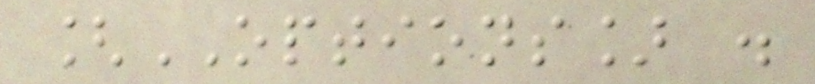[OPTIONS] .
